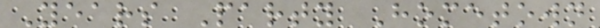Years Party Hometown
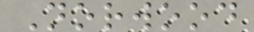Norwood
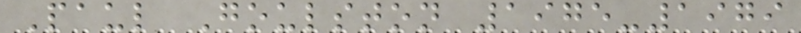Paul Goulston 1975-1979
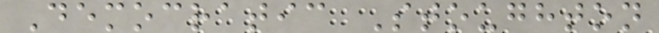Democratic Stoughton
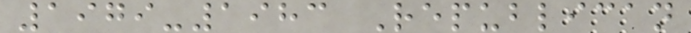1979-1983 Republican
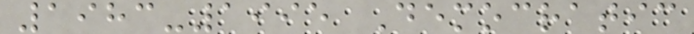1983-1995 Democratic
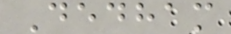Dedham
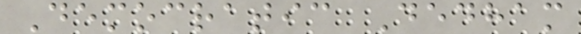Democratic Dedham
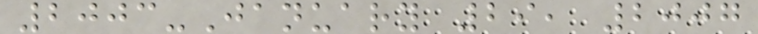2003-January 29, 2007
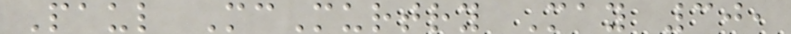Paul McMurtry May 30,
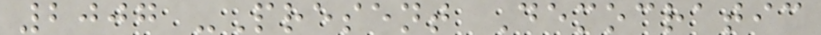2007 -Present Democratic
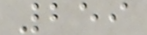259
